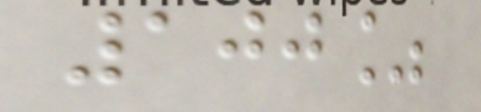100%
